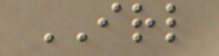IRL
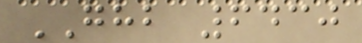GHB 6430
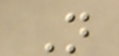N
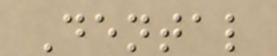Dental
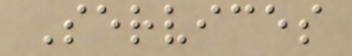Services
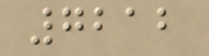7212
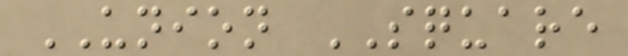UNION SQUARE
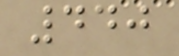440
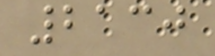2130
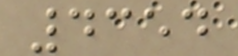4354
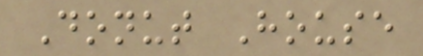Donut House
